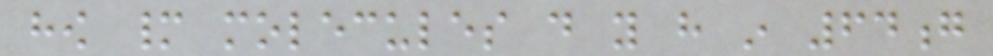how many molecules do you have in 64g
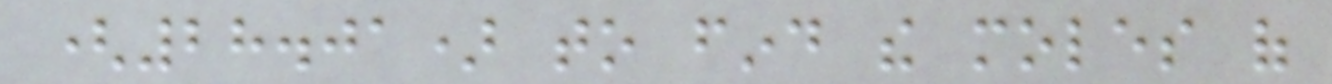(28.01) to find the moles of
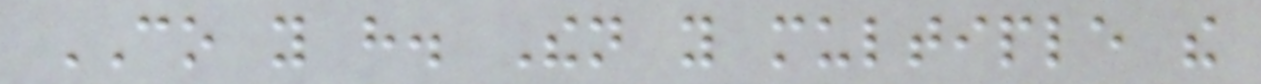CO you have. Then you multiple the
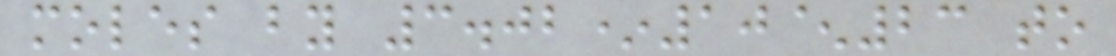moles by 3.02*10^23 to
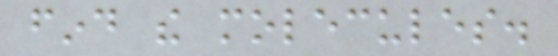find the molecules.
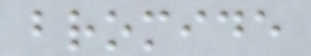bromide
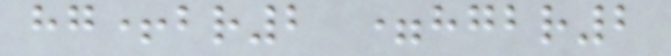hg+br2 =hgbr2
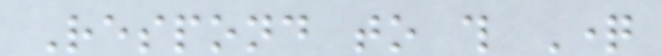Respond to this Question
